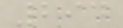294
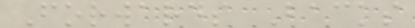Forwards Backs
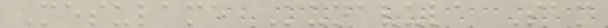Mesulame Kunavula Sam
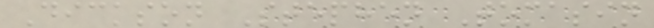Dickson Stephen Tomasin
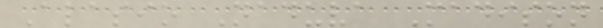Alasio Naduva Madison
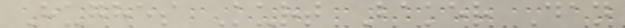Hughes Kurt Baker Dan
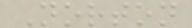Norton
